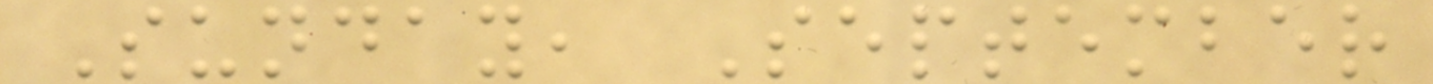Sunday, September
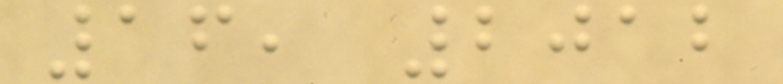16, 2012
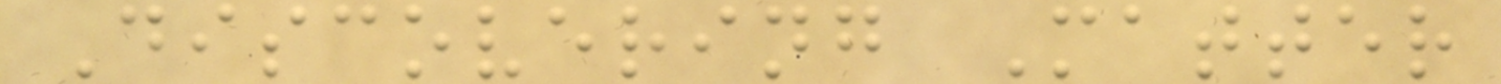Discovering Matter
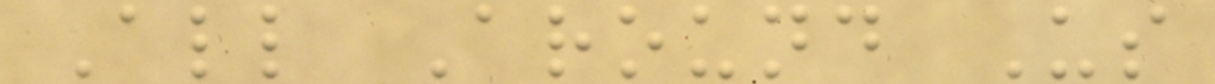All Around Us
